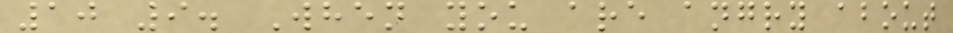10 9. When you are angry about
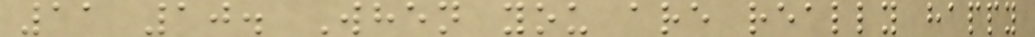11 10. When you are really happy
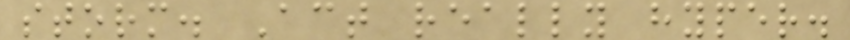storm. Act really hyper.
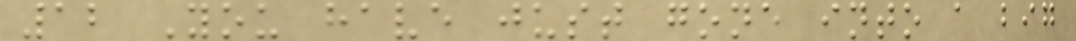12 You have just gone into a big
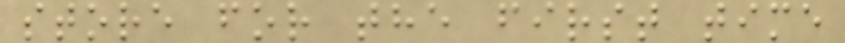store for the first time
